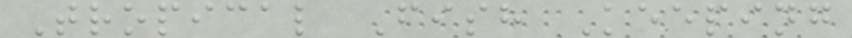Tropical Fish Keeping
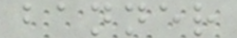banner
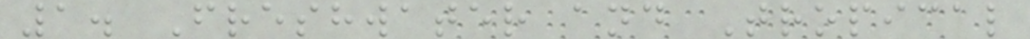1. Freshwater and Tropical
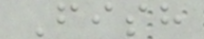Fish
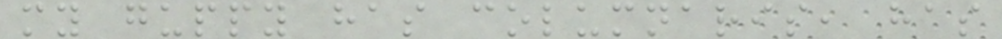my guppy has columnaris, has
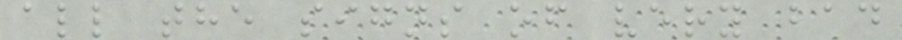all the signs of very bad
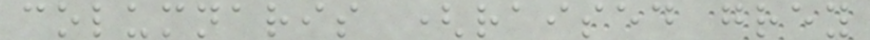columnaris (raised grey
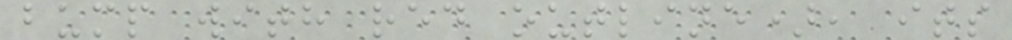bump with red outline), its
